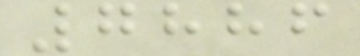7886
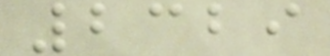2329
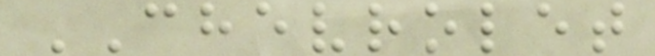CHEVROLET
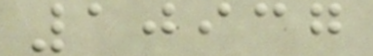10937
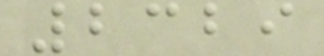2329
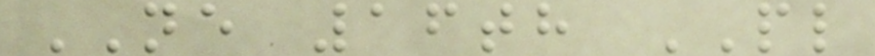NE 16th PL
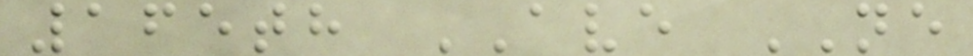165th AVE NE
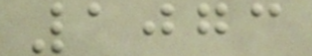1073
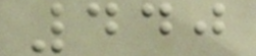440
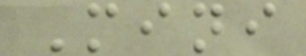Mini
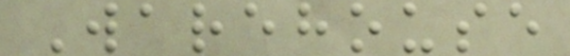Warehouse
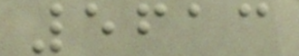5613
